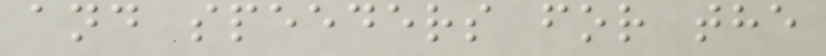and speeders for the
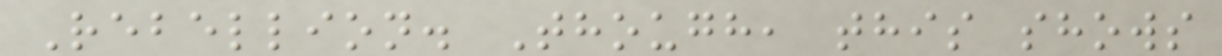Rebellion. Though, this shows
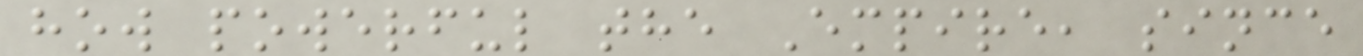how powerful the Empire, since
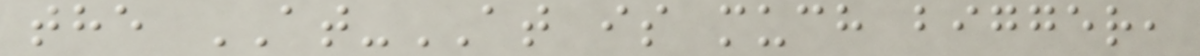the AT-AT is much bigger,
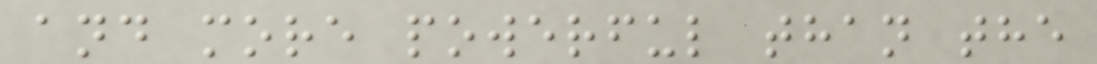and more powerful than the
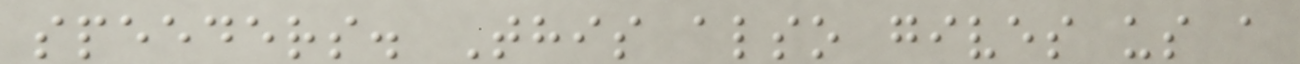speeders. This also gives us a
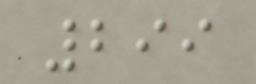299
